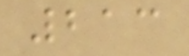213
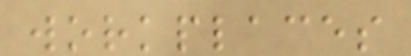workplaces
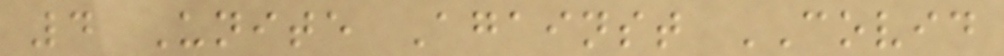4 Unite Against COVID
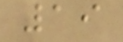19
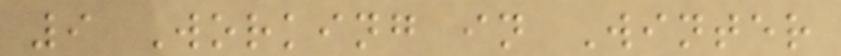9 Working in Winter
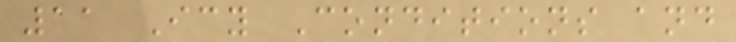11 Icy Conditions and
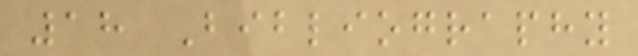18 Bibliography
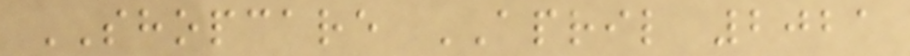SHOPCARE APRIL 2021
